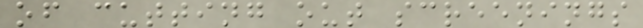of cutting out screenings
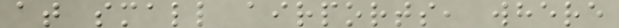at small airports, where
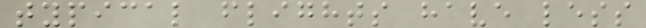typical flights have less
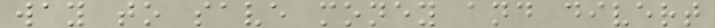way to save money and divert
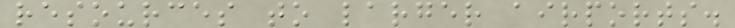resources to larger airports.
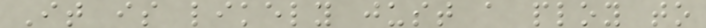It is likely just a ploy to
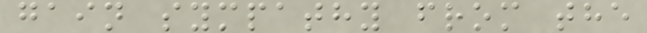gain sympathy from the
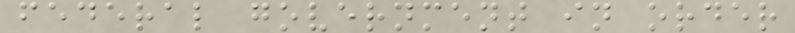federal government in order
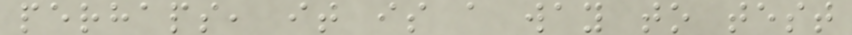perhaps, it is a way to test
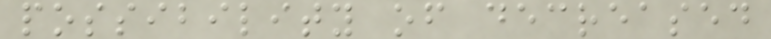possibility of decreased
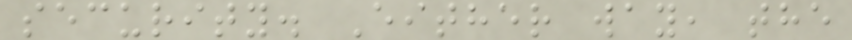security. Either way, the
